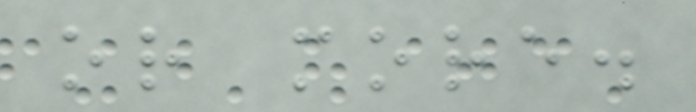or more.
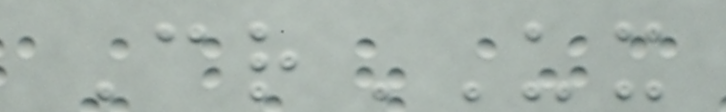CrUX
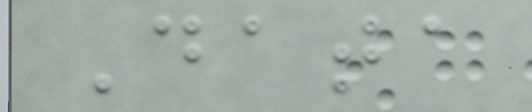Data
